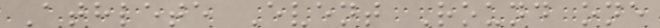Athlete Event Round one
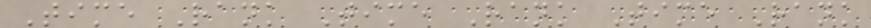Time Rank Time Rank Time Rank
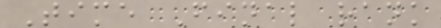Time Final rank
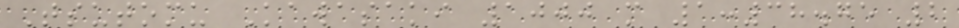Tsutomu Kawasaki 1000 m 1:38.75 2
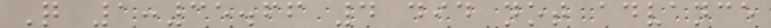Q 1:35.66 4 did not advance
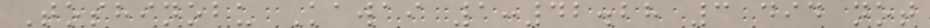Toshinobu Kawai 1:42.28 3 did not
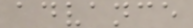advance
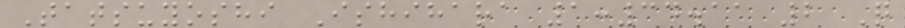Tatsuyoshi Ishihara 1:34.11 2 Q
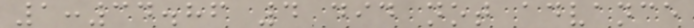1:34.86 4 did not advance
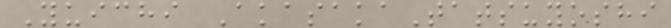Yuichi AkasakaTatsuyoshi
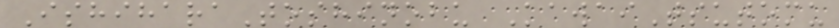IshiharaToshinobu KawaiTsutomu
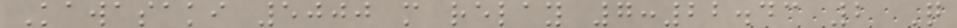Kawasaki 5000 m relay 7:22.43 2 Q
